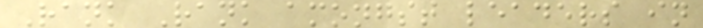Rank Rank amongst leaders in
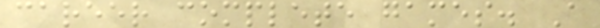career complete games. A
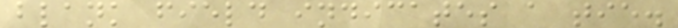blank field indicates a tie.
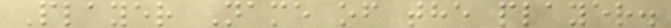Player Name of the player.
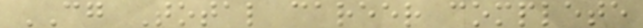CG Total career complete
